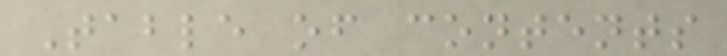Table of contents
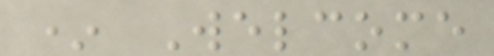* Welcome
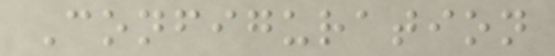Configuration
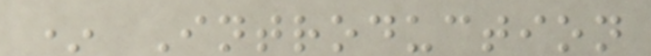* Introduction
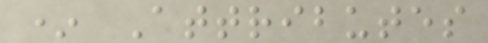* Attributes
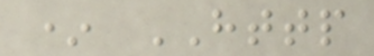* HTTP
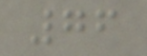76
